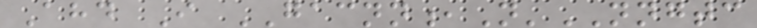Ahd I GACNN,N'NNGTC
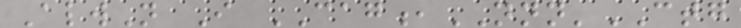AlwN I CAG,NNN'CTG
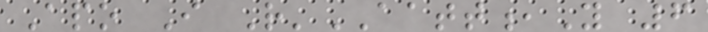Apo I R'AATT,Y 6
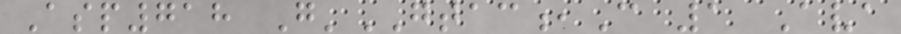Asp718 G'GTAC,C 1 Ava
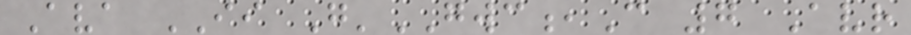Ava II G'GWC,C 7 Avr
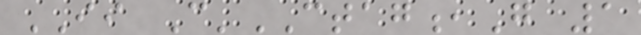II C'CTAG,G 1
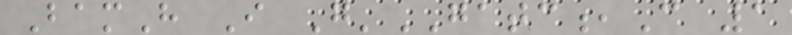BamH I G'GATC,C 1
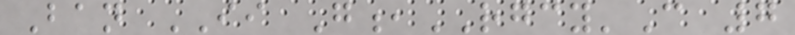Ban II G,RGCY'C 7
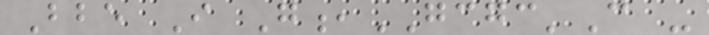Bbe I G,GCGC'C -
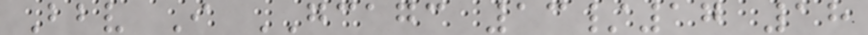Bbv I GCAGC 13/17 18
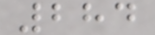284
